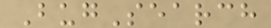BugSearch
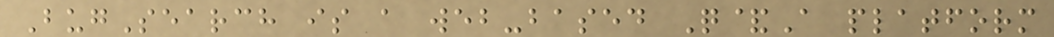BugSearch is a web-based Q&A platform
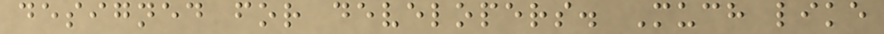designed for developers. Much like
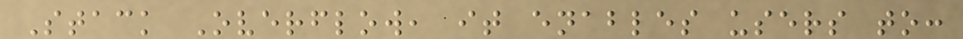Stack Overflow, it enables users to:
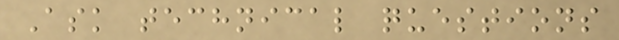Ask technical questions
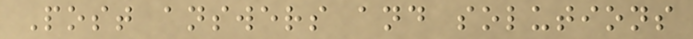Post answers and solutions
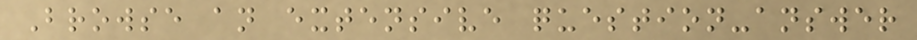Browse an extensive question-answer
